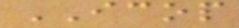ICOP
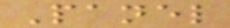Panel
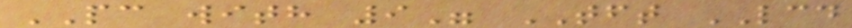PC with 9" TFT LCD
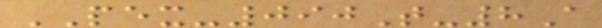PEX-090T-8A
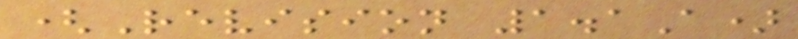(Revision 1.1A)
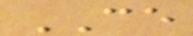CE
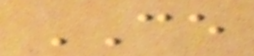CE
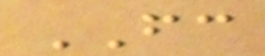FC
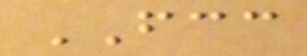FCC
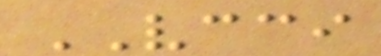VCCI
